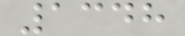1348
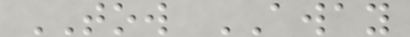TOW AWAY
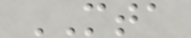MTA
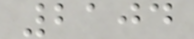2104
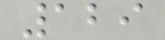129
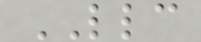LLC
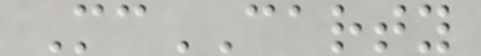McCARTY
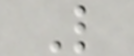L
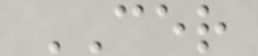CER
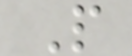P
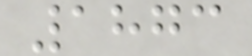1873
